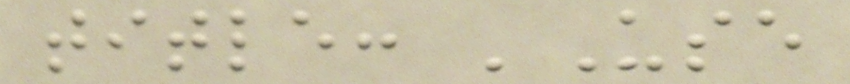title: 'Use
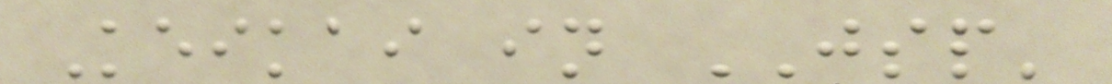Keikai in JSP'
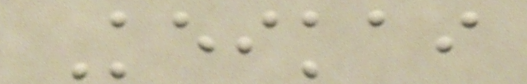Keikai
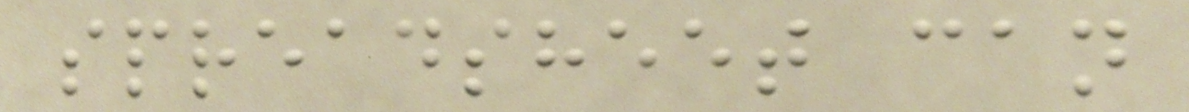spreadsheet can
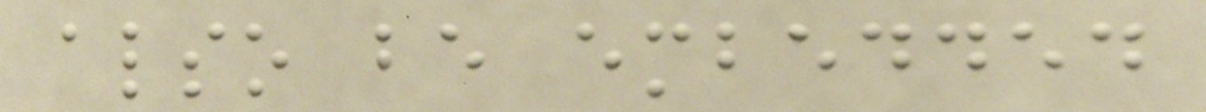also be embedded
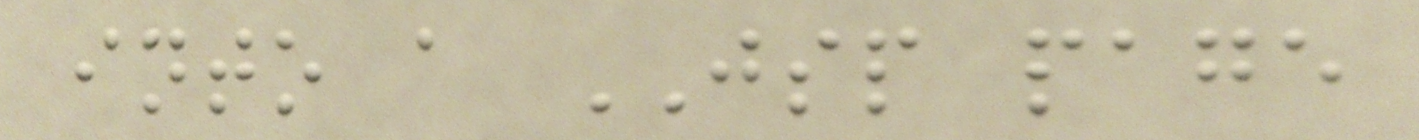into a JSP page
